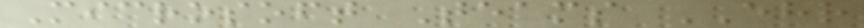Microsoft Teams EHR
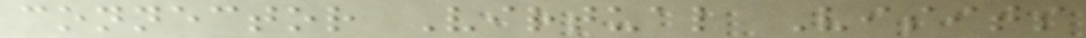connector Virtual Visits
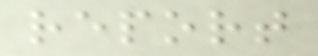report
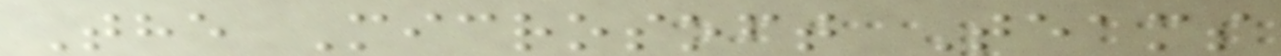The Microsoft Teams
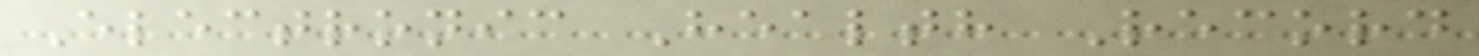Electronic Health Record
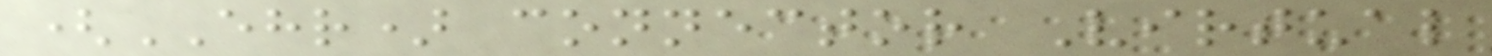(EHR) connector Virtual
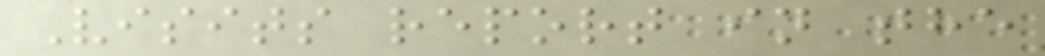Visits report in the
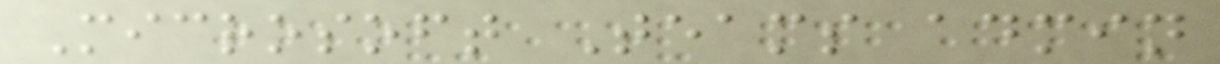Microsoft Teams admin
